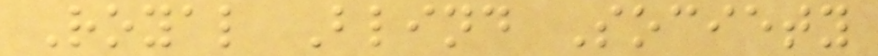Royal Blind Society
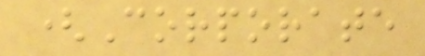(Corporate
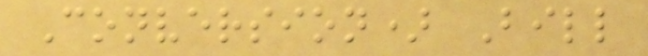Conversion) Bill
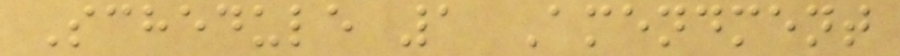Schedule 1 Amendment
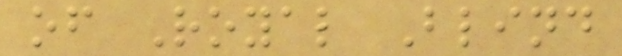of Royal Blind
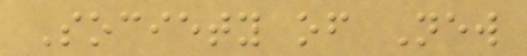Society of New
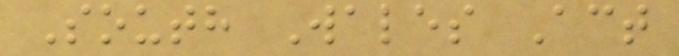South Wales Act
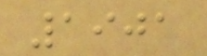1901
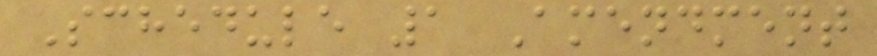Schedule 1 Amendment
